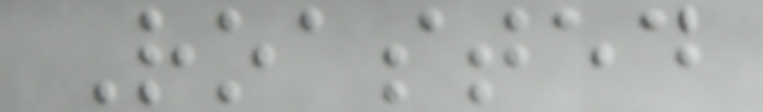Roasted
